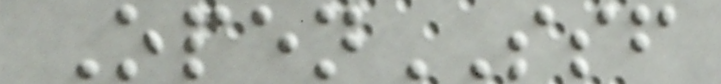OpenSSF
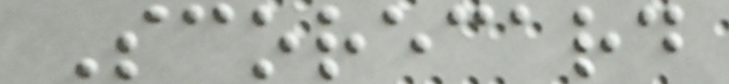Scorecard
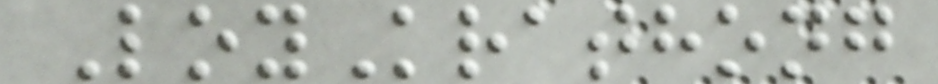LoyKrathong
